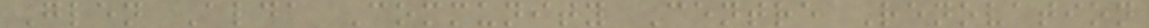Glen Alda Community Centre Renovation
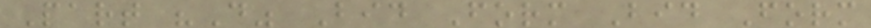Part "D" Bid Form Bid Form
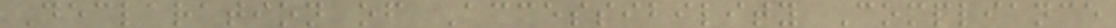Declaration of Accessibility Compliance
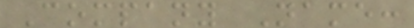Company Name:
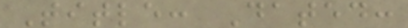Title: Dated:
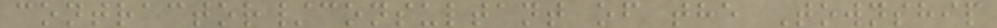contractor/consultant of the Township
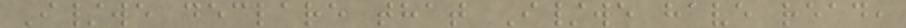I/we declare that I/we have read,
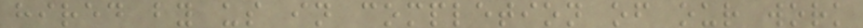hired by us in completion of our work
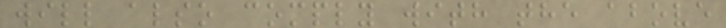will also comply with the above
